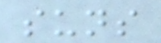suns
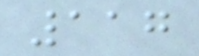117
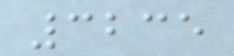3235
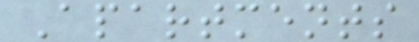Apartments
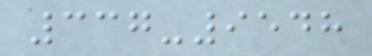337-9548
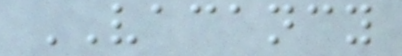VACANCY
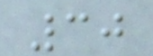30
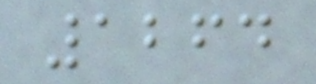1264
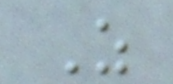Z
